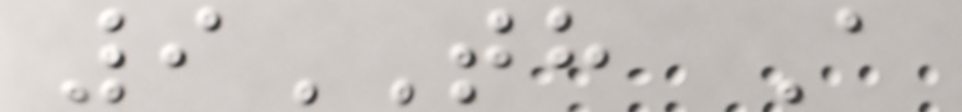9TH A
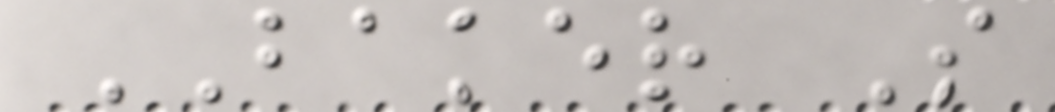BAKER S
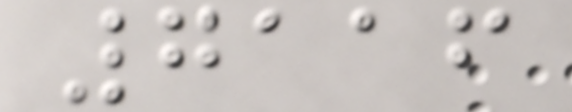7116
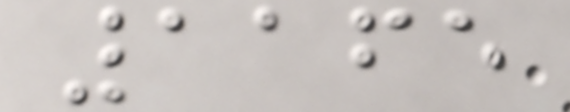1165
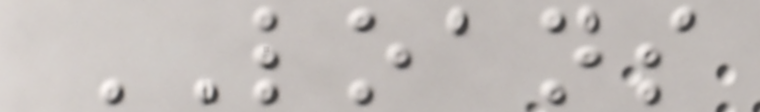LOANS
